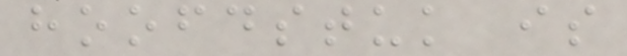hoofdstuk is
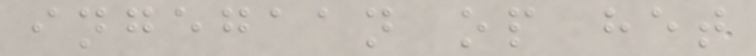ingegaan op het
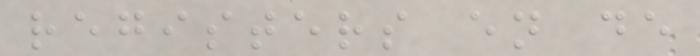registers en de
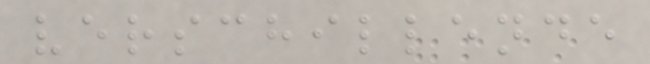verschillende
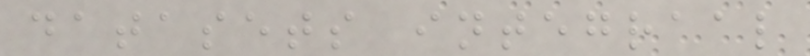datasets integraal
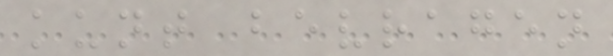kunt bevragen
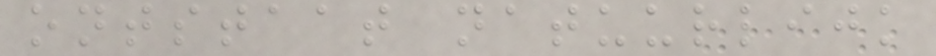ontstaat natuurlijk
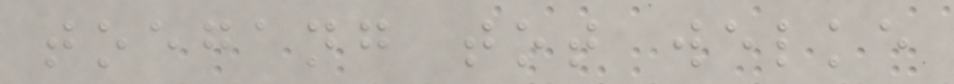toegang tot welke
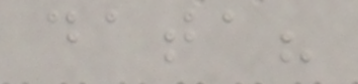data?
